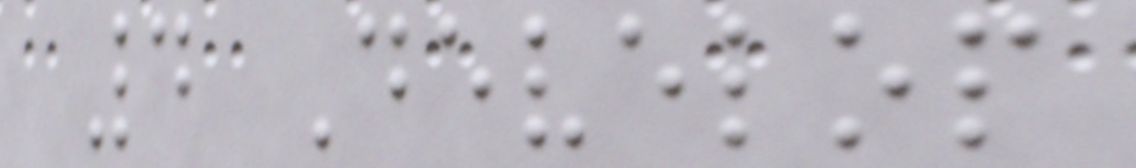4 Develop
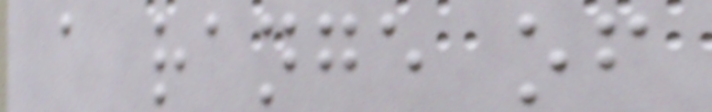a range of
